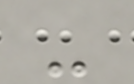-
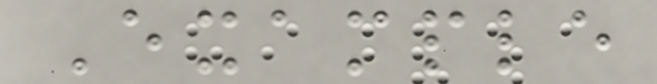Example
